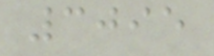3095
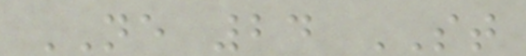NE 24 ST
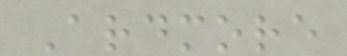Ardmore
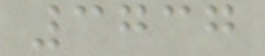3737
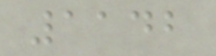1142
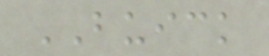BUICK
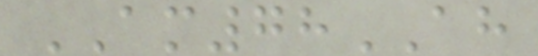AM78AH
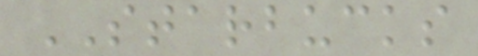STARBUCKS
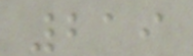219
